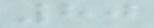80
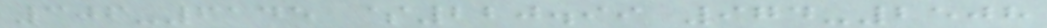306-6145 $220.99 974-2508
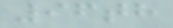96th
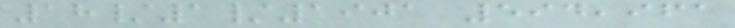18/1/1901 594,961
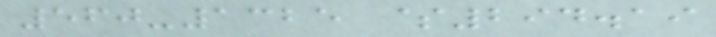560-1325 $294.19
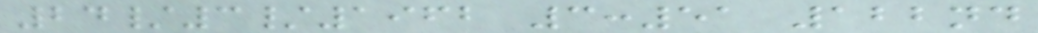24/3/1962 3:51 122nd
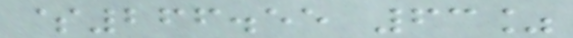$266.55 63%
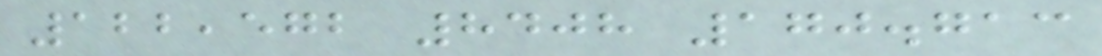122,572 8408 170.713
